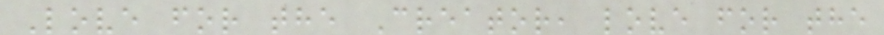Love for the Creator, love for the
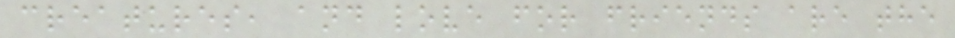creatures, and love for friends are the
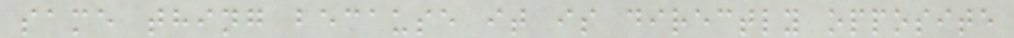same thing because it is directly opposite
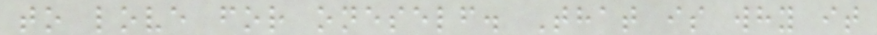to love for oneself. That is why it
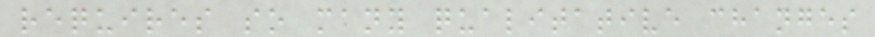requires so many qualitative changes
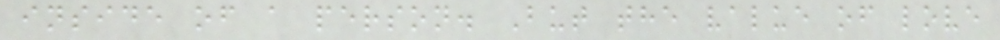inside of a person. But the value of love
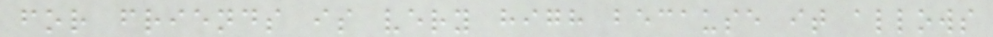for friends is very high because it allows
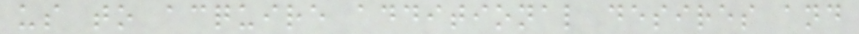us to acquire additional desires and
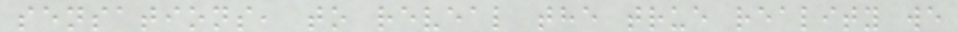sensations, to reveal the true reality we
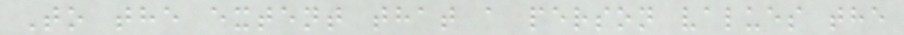To the extent that a person values the
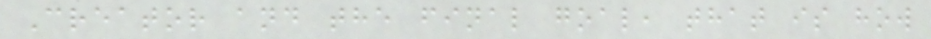Creator and the final goal, that is how
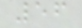56
